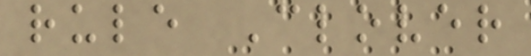rule Clover
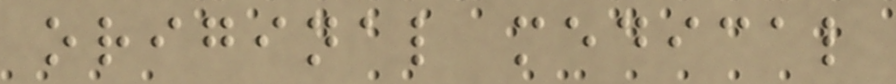original medical
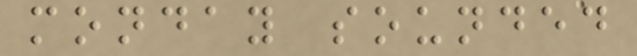monday sounded
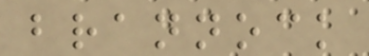brannock
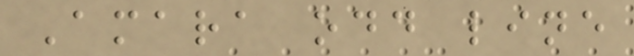Amara odd line
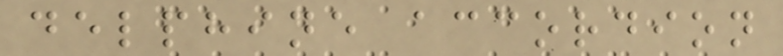delphine accordion
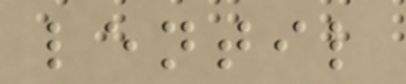lentil
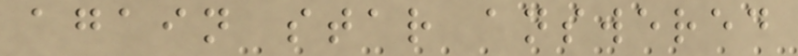again star answered
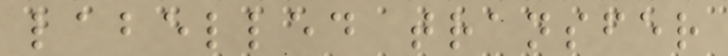labelled transfer
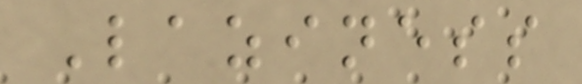Laziness
